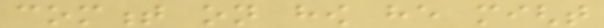comment on how he might
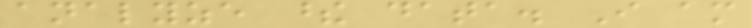analyze these data. I am
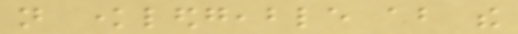not knowledgeable about the
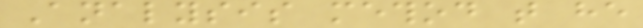Analysis method that he
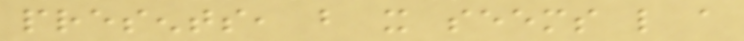presents, but it seems like a
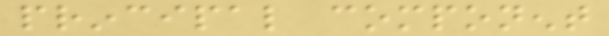principal component
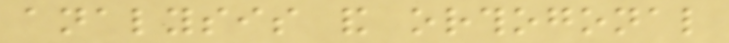analysis and orthogonal
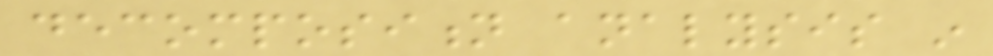decomposition analysis in
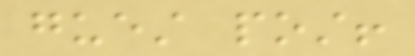guest post!
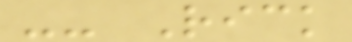-- Rick
